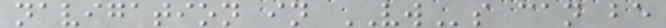navigation in VWs can be
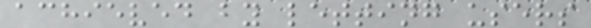achieved by letting users
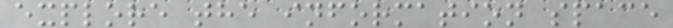explore the information space
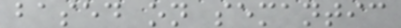based on semantic
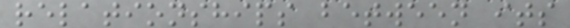relationships between its
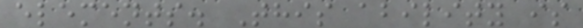elements. This ability is
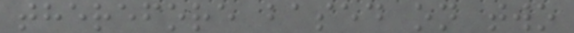therefore based on two
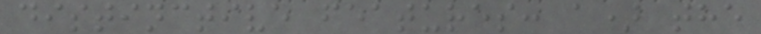distinctive features: a) the
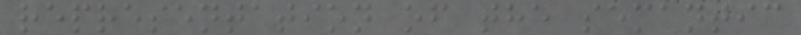representation of the semantic
